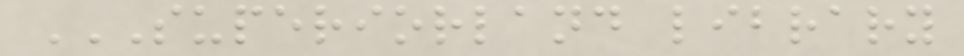SUPERIORLAND LIBRARY
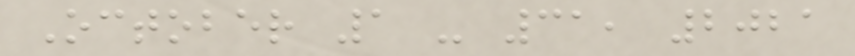October 1 - 31, 2021
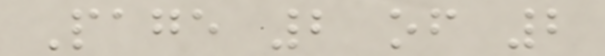Page 2 of 2
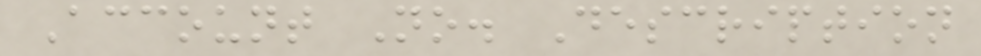Account No. Description
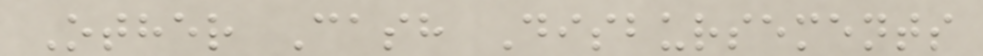Other Cash Disbursements
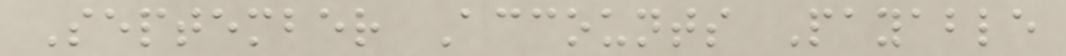September Accounts Payable
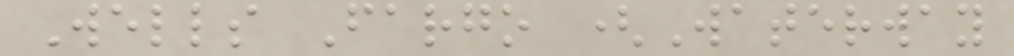Wells Fargo (Waterway
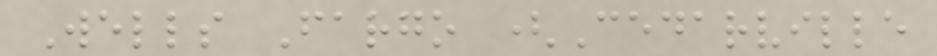Wells Fargo (Cedarville
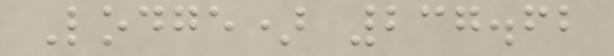Lodge) 237.62
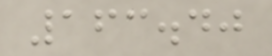163.40
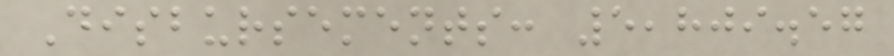Disbursements: 5,809.57
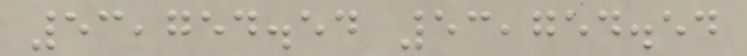53,754.54 53,754.54
